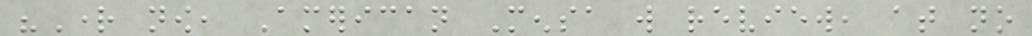"Right now, American Mensa will review, at no
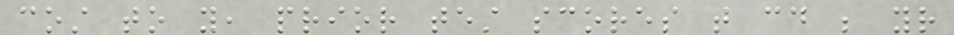cost to you, prior test scores that could be your
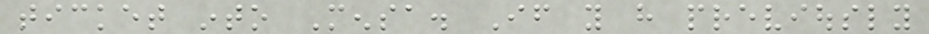ticket into Mensa. If you have previously
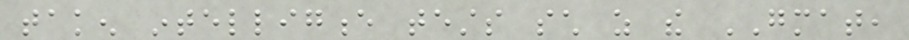taken intelligence tests such as the GMAT,
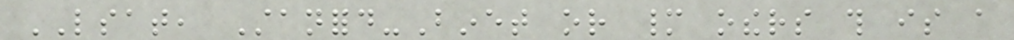LSAT, Stanford-Binet or many others this is a
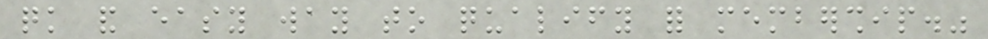quick and easy way to qualify for membership."
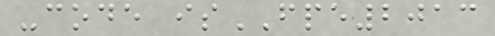-code isFPE2013
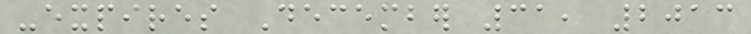-expires December 31, 2013
